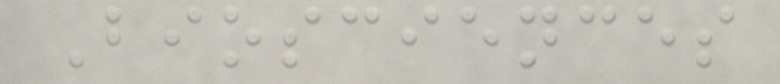Biosciences
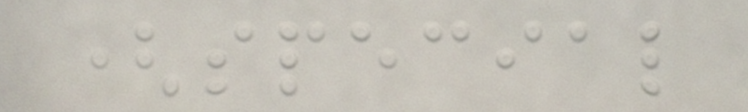(special
